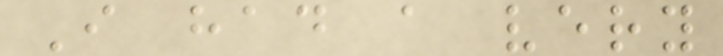I had a very
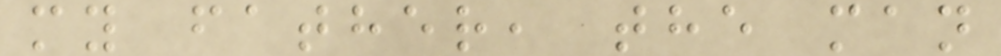my father, the man
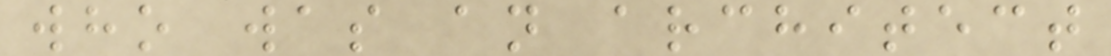who was an architect
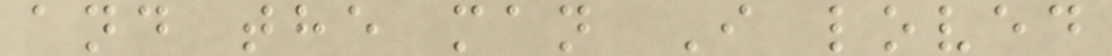and the man I loved
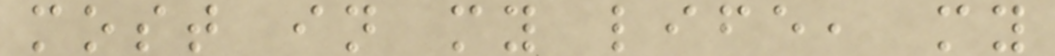most in my life, my
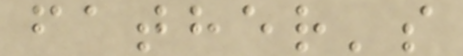father's
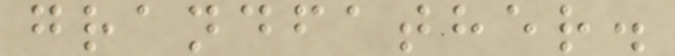grandfather.
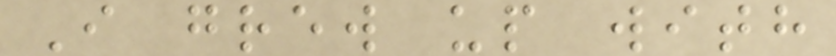I grew up with
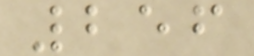256
